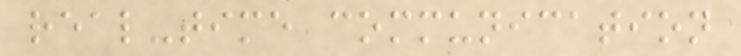real-time communication
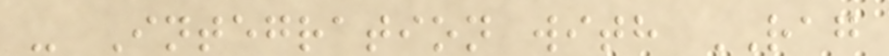- Integration with RAG
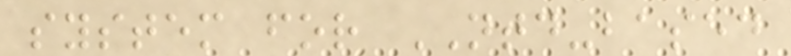system for NTD-based
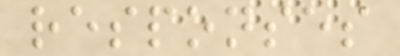responses
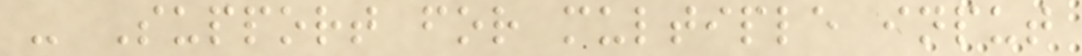- Support for multiple input
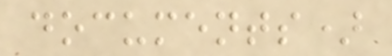documents)
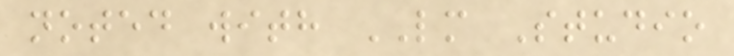noted with LM Studio
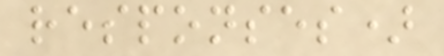responses)
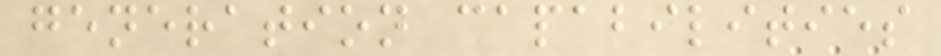generation capabilities
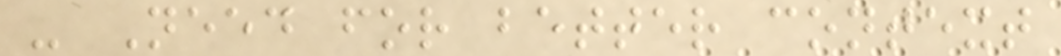- Need for better context
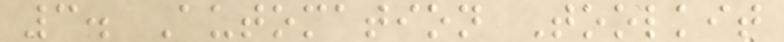3. Automation Toolkit
